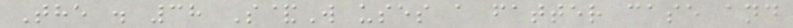The . 38 S&W uses a fatter case and
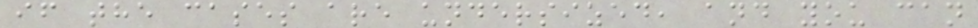if the cases are undersized, and you can
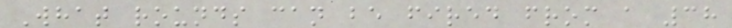What rounds can be fired from a 38
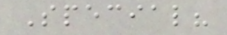Special?
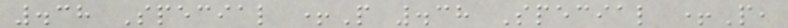.38 Special +P .38 Special +P,
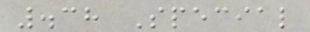.38 Special
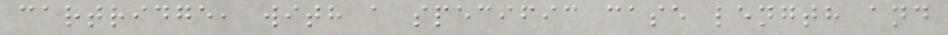cartridge, with a specific case length and
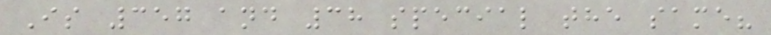Is 357 and 38 special the same?
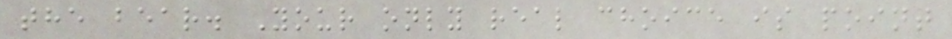the bear. Your only real choice is point
